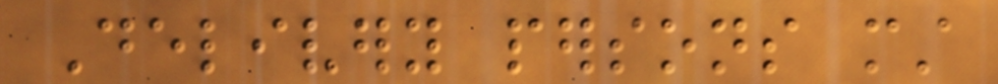Delivery persons must
